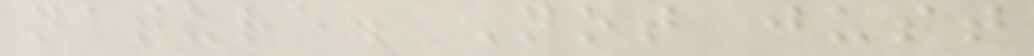nature. Not just
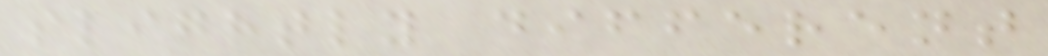slightly different
